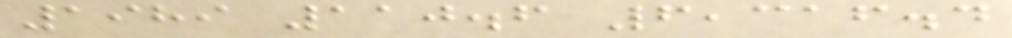1989 110.6 6,316.4
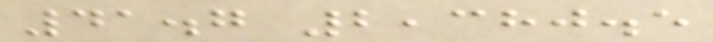41.7 2,380.5
